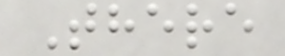There
